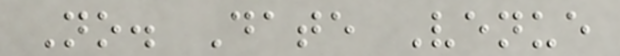No. Date Venue
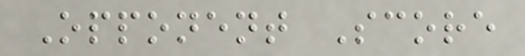Opponent Score
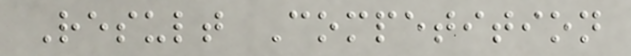Result Competition
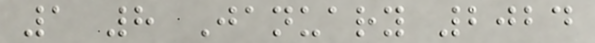1 8 January 2024
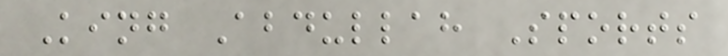King Abdullah Sports
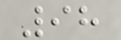98
